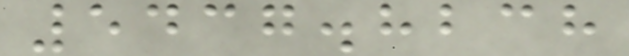5437.8238
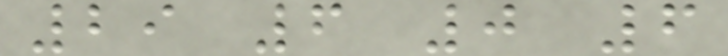29 6 0 6
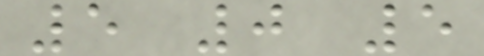5 0 5
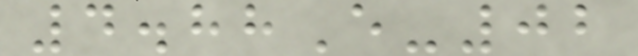4.88E-02
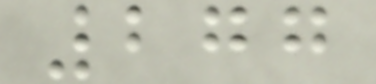277
